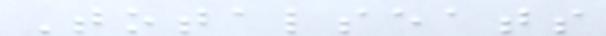Totalseats
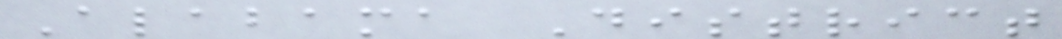Alabama District
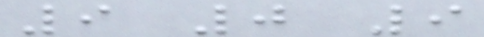9 0 9
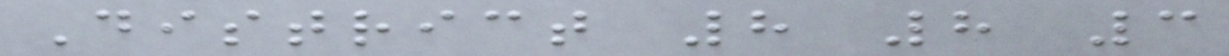District 8 8 3
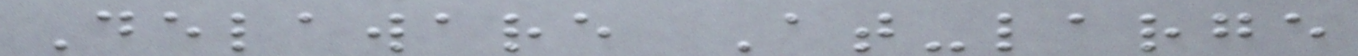Delaware At-large
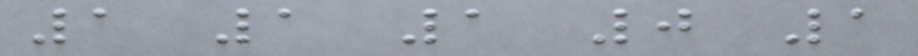1 1 1 0 1
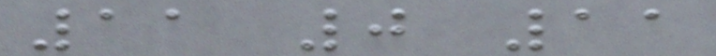11 0 11
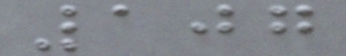107
